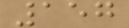157
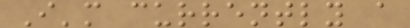I'm currently a
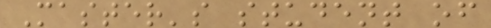Master's student of
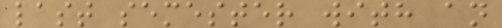last semester with an
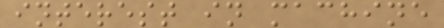interest in machine
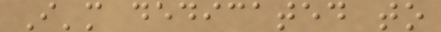I'm dedicated to
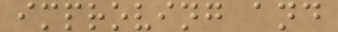improving and
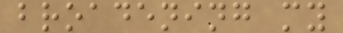broadening my
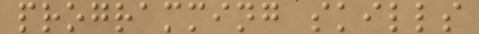programming skills
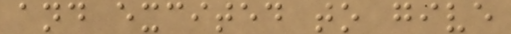and excited to give
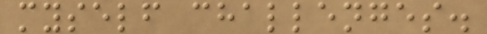myself challenges.
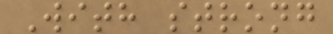With strong
